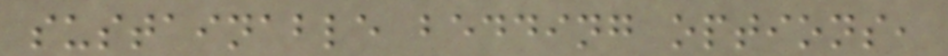sustainable bedding options,
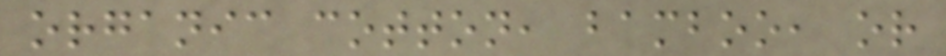organic cotton, bamboo, or
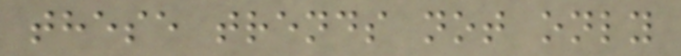these trends not only
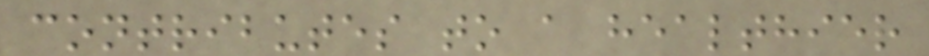contributes to a healthier
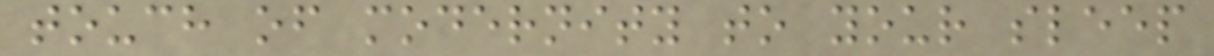touch of modernity to your sleep
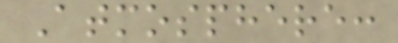Atmosphere:
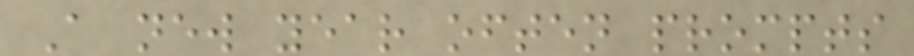A new year often prompts
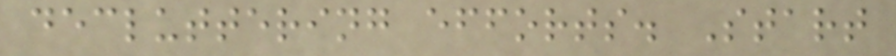decluttering efforts. Start
